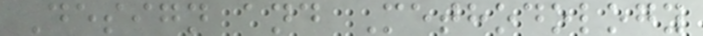Design and Methodology
